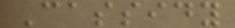Cassidy
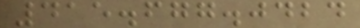415.677.0424
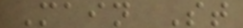Main St
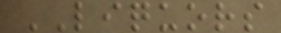LIQUORS
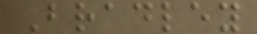Bradley
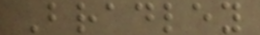Bradley
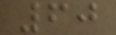60
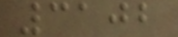3102
